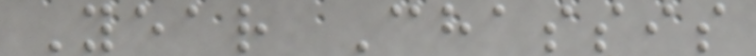Year Chassis
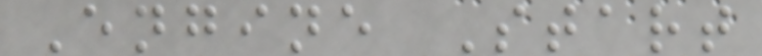Engine Start
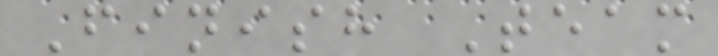Finish Team
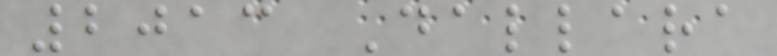2013 Dallara
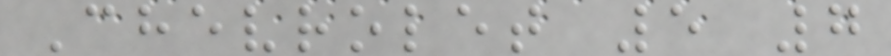Chevrolet 5 7
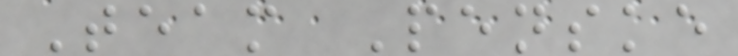Team Penske
